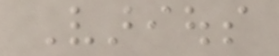Various
